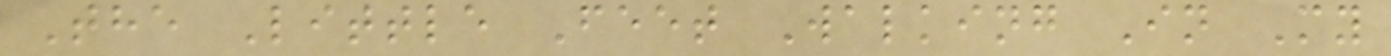The Little Feet Walking In My
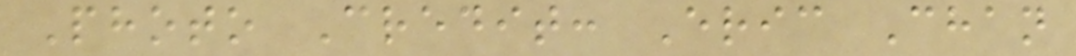Photo Credit: Eric Chan
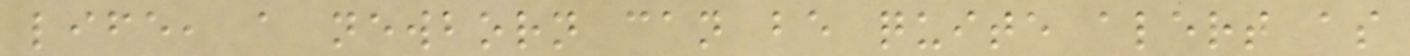life, a newborn can be quite alert as
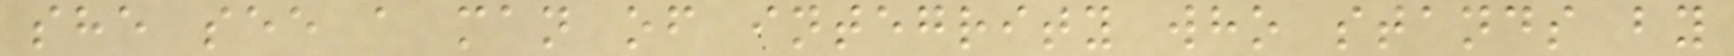she see a man of integrity who stands by
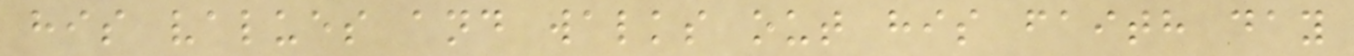his values and walks out his faith day
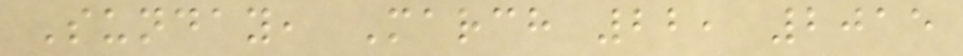Sunday, March 22, 2015
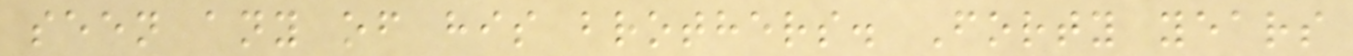seen any of his brothers. Forty years
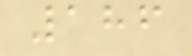186
